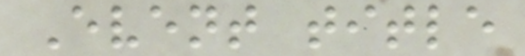Event title
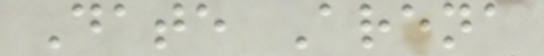Date Arena
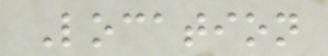Location
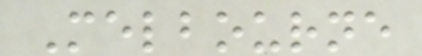Melbourne
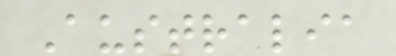Australia
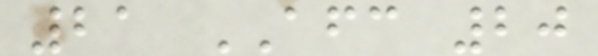21 AFC 20
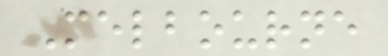Melbourne
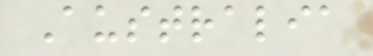Australia
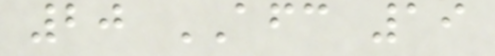20 AFC 19
